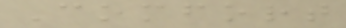Comfort
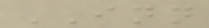INN
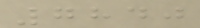7840
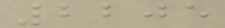2205
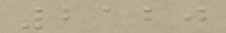2120
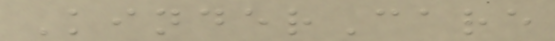KinderCare
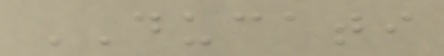DUCATI
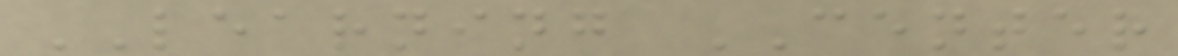LEARNING CENTER
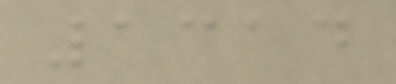1314
